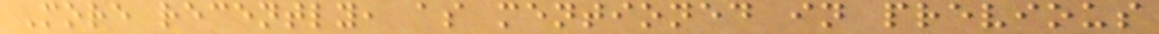More recently, as mentioned in previous
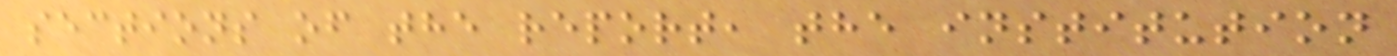sections of the report, the institution
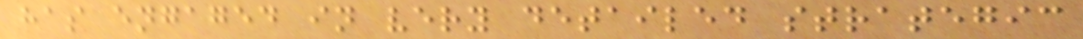has engaged in very detailed strategic
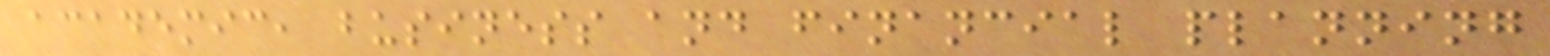academic, business and financial planning
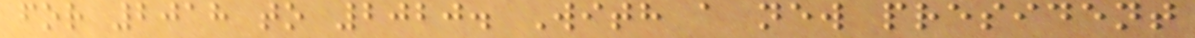for 2018 to 2020. With a new president
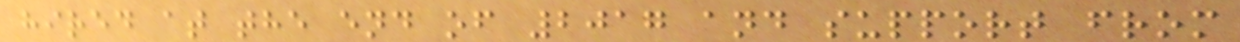hired at the end of 2017 and support from
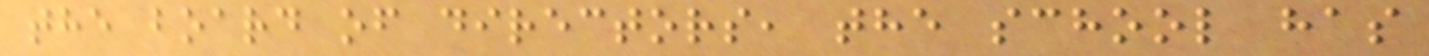the board of directors, the school has
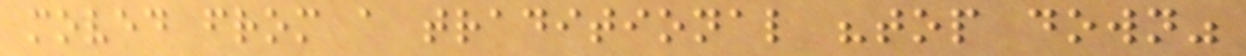moved from a traditional "top down"
